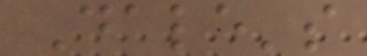Dale's
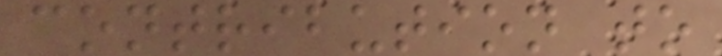contribution to
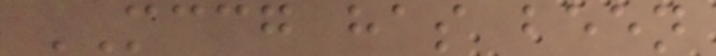MCCG has been
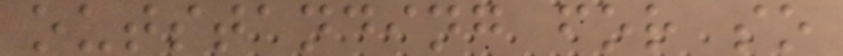outstanding for so
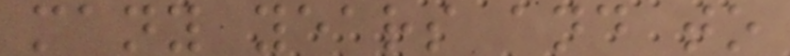many years and to
